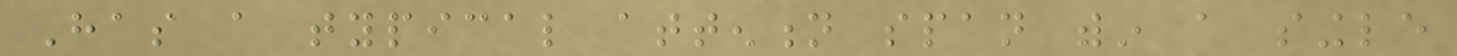Has a typical attention span within a single
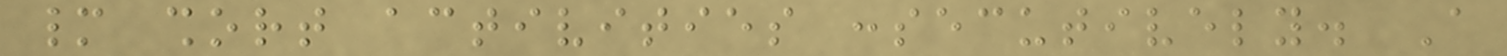many short activities consecutively. A
